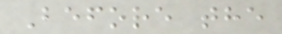Before the
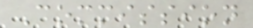Commission
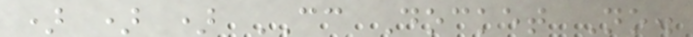) ) ) CC Docket No.
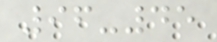96-45
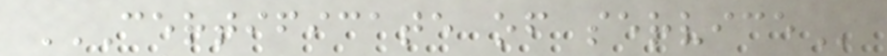CERTIFICATE OF SERVICE
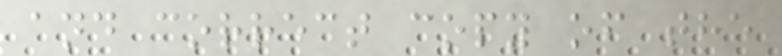and correct copy of the
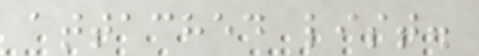attached list.
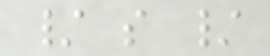/ s /
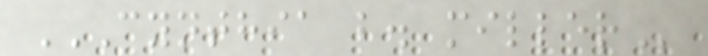CYNTHIA B. MILLER
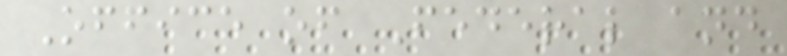Office of Federal and
